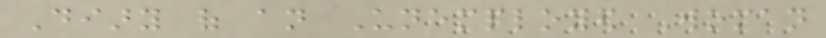Diary of an Unemployed Woman
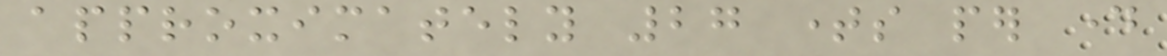approximately 27 times per day
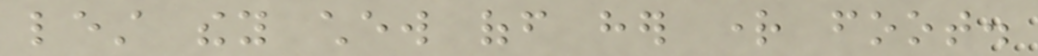lest they chew off her right foot.
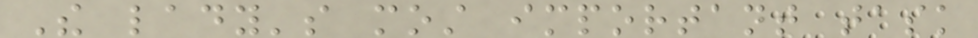The lady's most important task
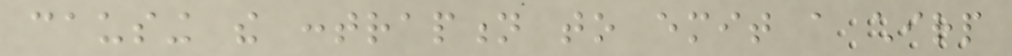causing the contraption to emit a chirp
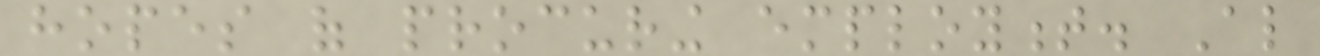hopes of procuring employment. Also
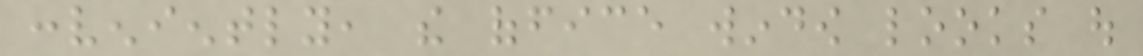conveniently, the office window looks out
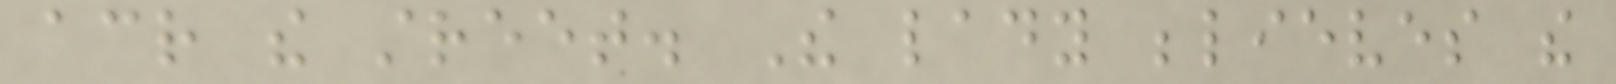across the street. The lady believes the
